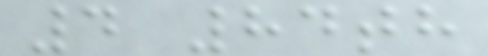4 84th
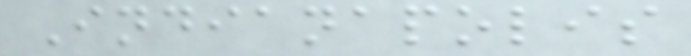Indianapolis
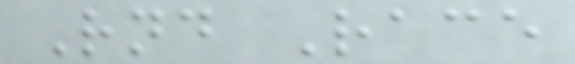Rnd Race
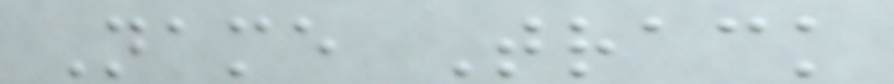Name Track
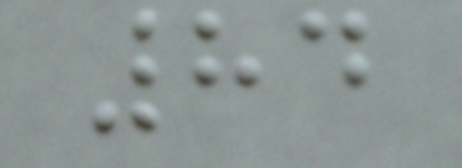84
